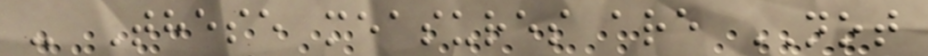- These measures are NOT
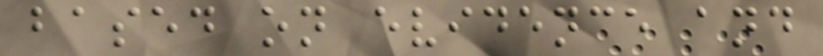based on evidence and
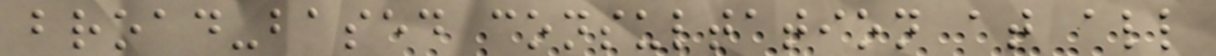broad-based consultation at all
